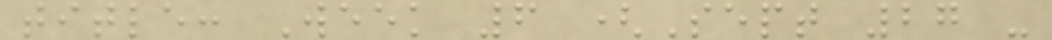title: Week 6 (Sept 27 -
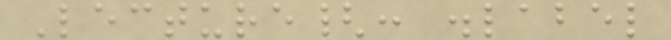Lecture{: .label
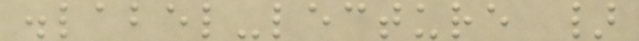.label-lecture }
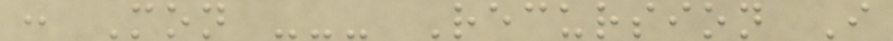: Mon --- Recursion I
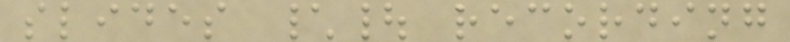slides \| recording
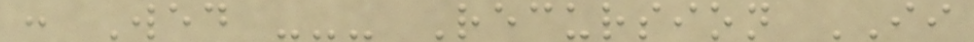: Wed --- Recursion II
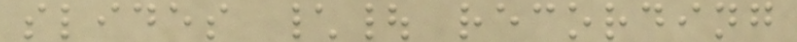slides \| recording
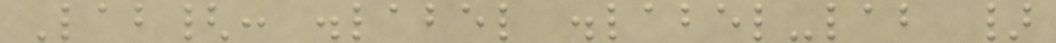Lab{: .label .label-lab }
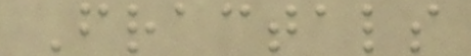Fractals
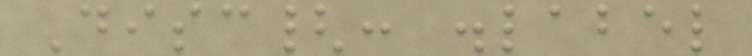Disc{: .label
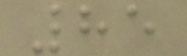85
